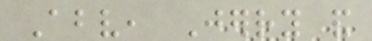Above, Jerry and
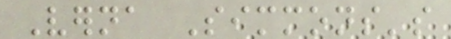Verna Simmons's
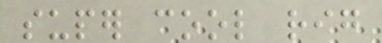super cool rig
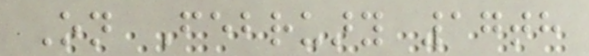On February 17th
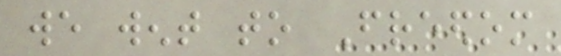we went to Freedom
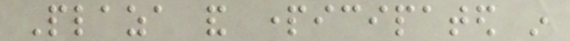Plaza and participated in
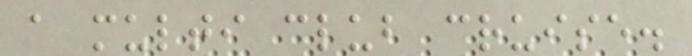a multi club cruise.
